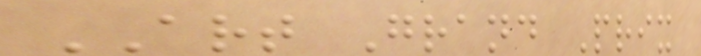ART Grand Prix
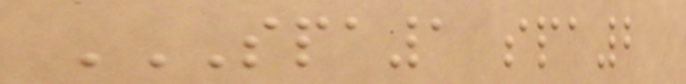SPA1 SPA2
